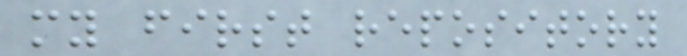my first repository
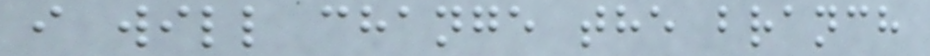i will change the branch
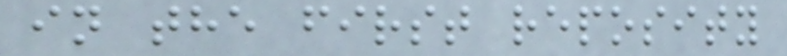in the first reposity
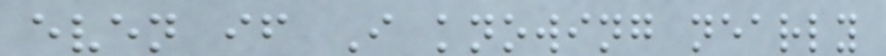even if I knowing nearly
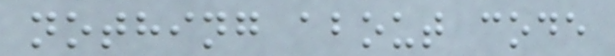nothing about code
